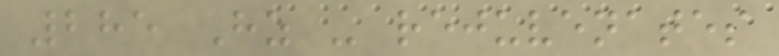285 Hz - rejuvenates
